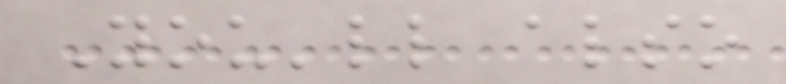You'll also
